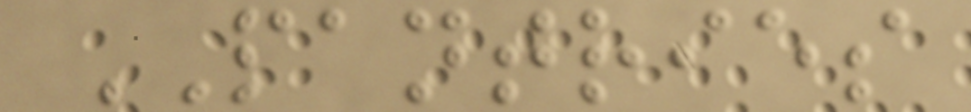PANTRIES
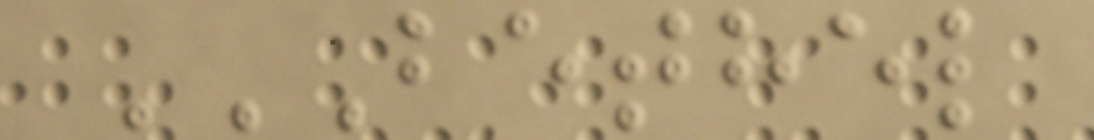BETHEL
